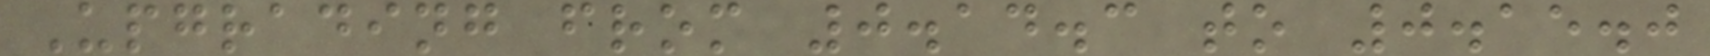Upgrading from 0.14.3 to 0.15.0
